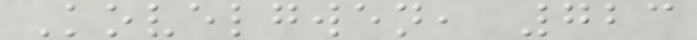Kovelgwen, 723
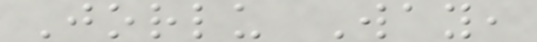Jorlu Way,
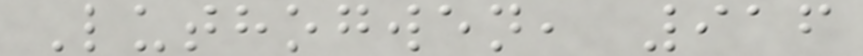Luthogwen, 916
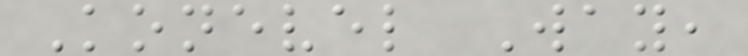Konevel Way,
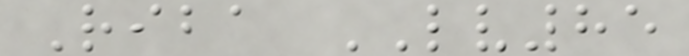Riba LV85
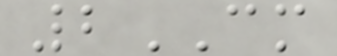2CM
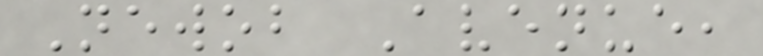Newob Avenue,
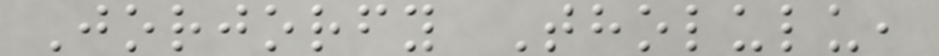Jorjorfy Tholulu,
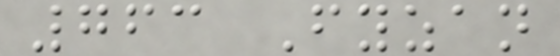763 Fyzan
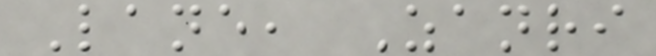Lane, Zanri
